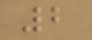2
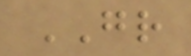GR
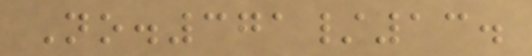No.371/13.
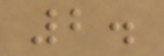2.
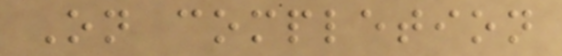On completion
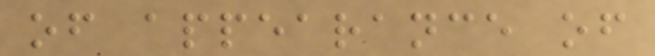of appearance of
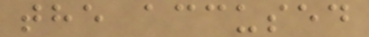the accused
